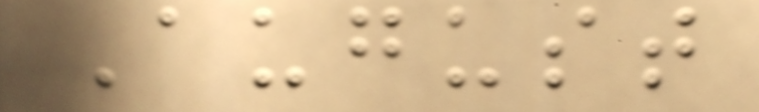August
